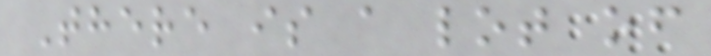There is a lot of
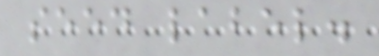seed label.
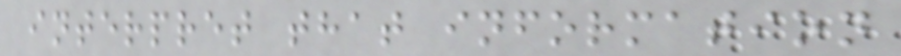interpret that information
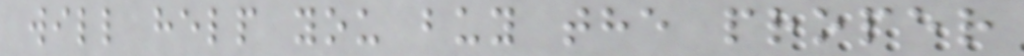will help you buy the proper
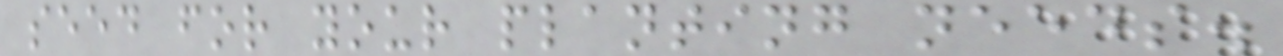seed for your planting needs.
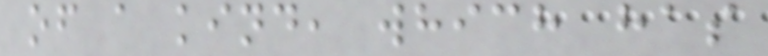of a kind, which has
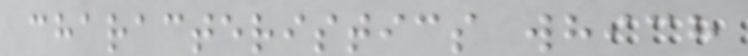characteristics which
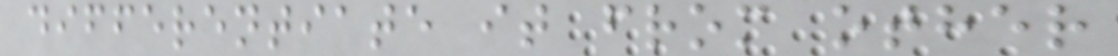differentiate it from other
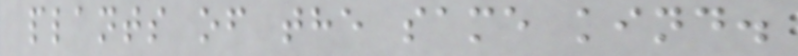plants of the same kind.
